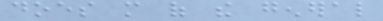does more of the general
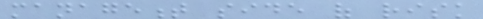management side of risk
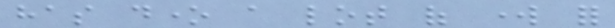has done a lot of work for
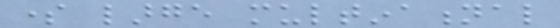some large multinational
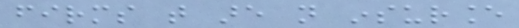firms that are not insurance
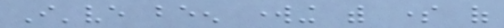I've been working with some of
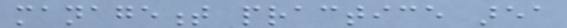management practice area
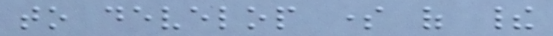to develop some of their
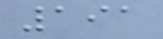191
